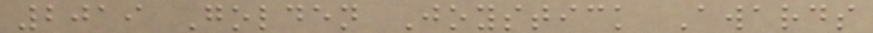2019 Golden Joystick Awards
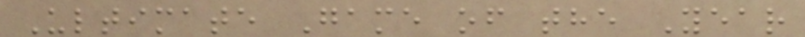Ultimate Game of the Year
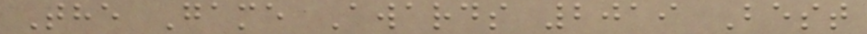The Game Awards 2019 Best
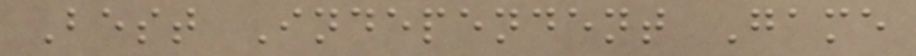Best Independent Game
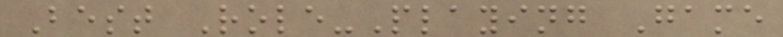Best Role-Playing Game
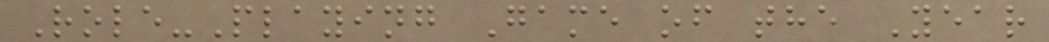Role-Playing Game of the Year
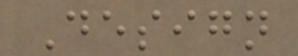Design
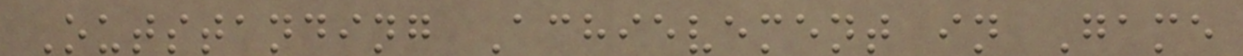Outstanding Achievement in Game
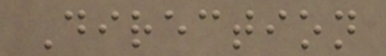Direction
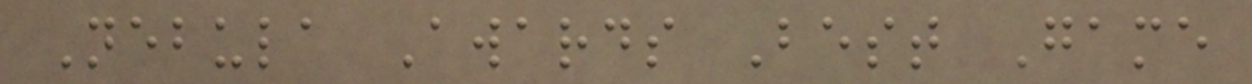Nebula Awards Best Game
